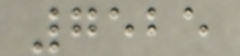7525
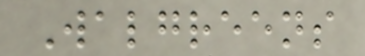Walgreens
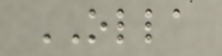OLLA
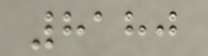8180
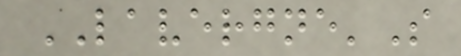LAVERGNE'S
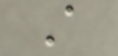A
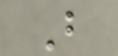B
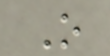O
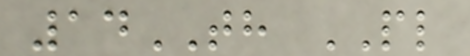14TH PL
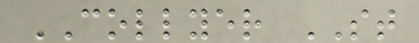COLLYER ST
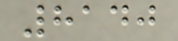8140
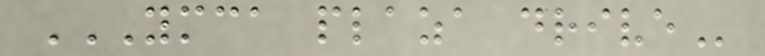YMCA PLAZA DRIVE
